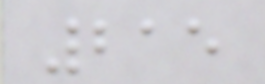215
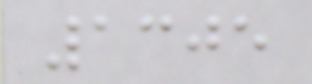1305
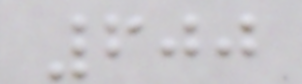600
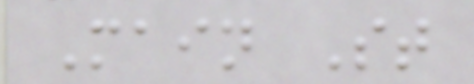Main St
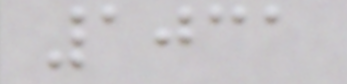1031
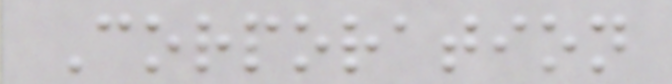Corporation
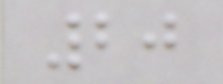20
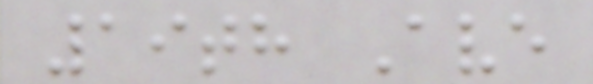19th Ave
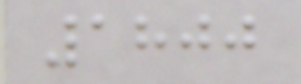1800
